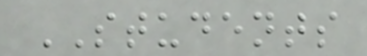STUDENTS
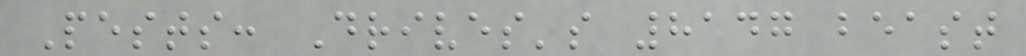Pests: Drives's 8147 beast
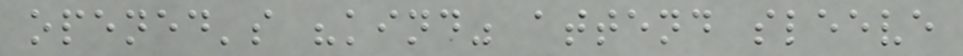opened's "kind" attend sleeve
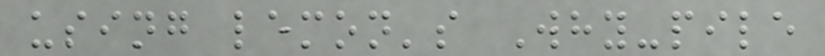using lemon's Why-pile
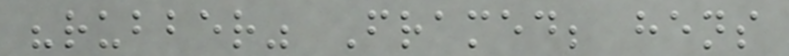"rubber" Framed; hens
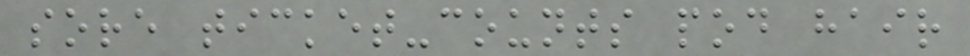sore ticket-counts pod hair
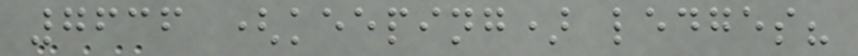7636 (keeping) ledges?
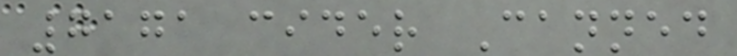7171 cider Canned
